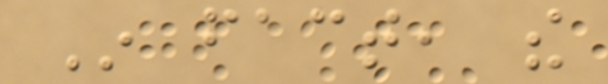In fact, the
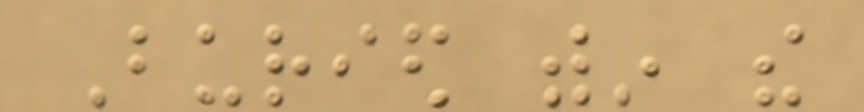Buried within the
